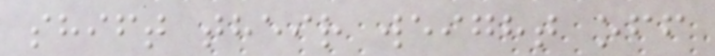shift their weight off
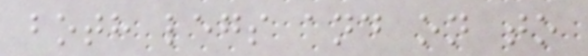both legs and on to
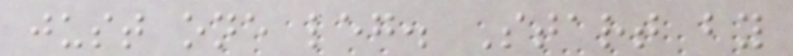just one leg. Start by
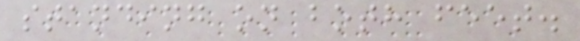standing on both feet.
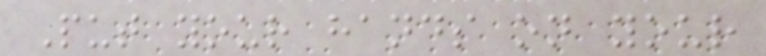Put your hands on your
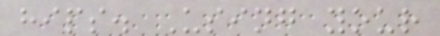hips. Using your
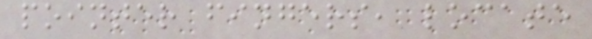pointer fingers, locate
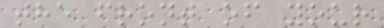the front of your
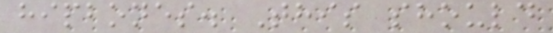hipbones. This should
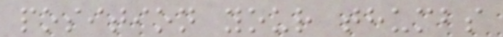position your thumbs
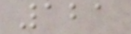121
